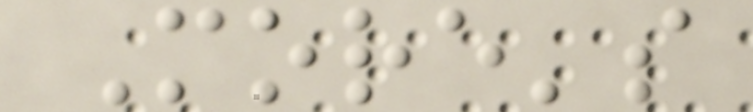More's
